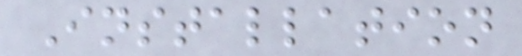Installation
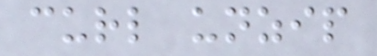curl unzip
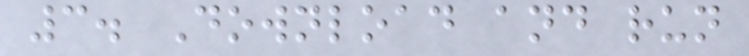3. Download and run
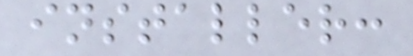installer:
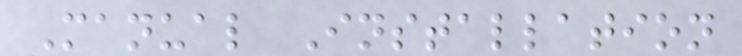Manual Installation
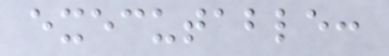executable:
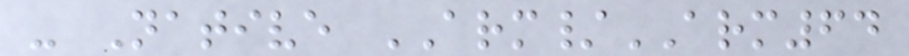- Native ARM/ARM64
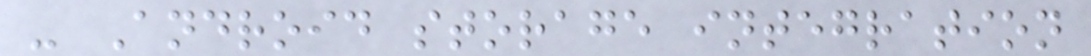- Android storage integration
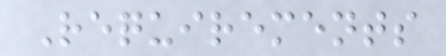Requirements
